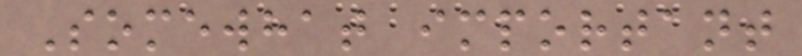Somewhat important
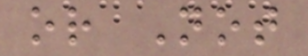or Not
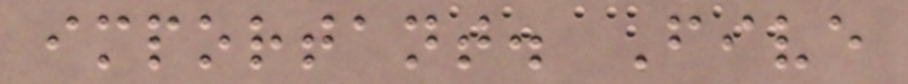important. Five
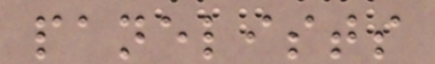panelists
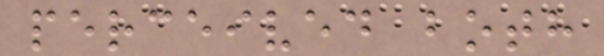perceived both
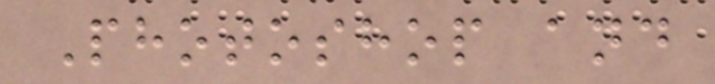Photoshop and
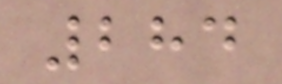284
